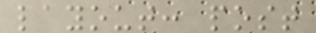layout: post
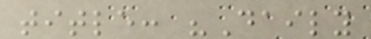title: "Daily
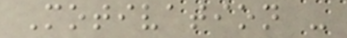Motivation -
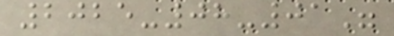2025-08-01"
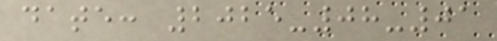date: 2025-08-01
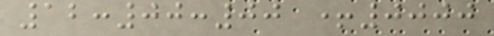12:00:00 +0000
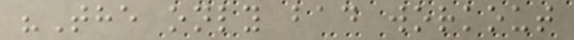"The only bad workout
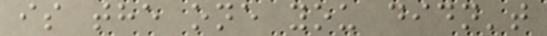is the one you didn't
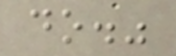do."
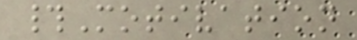#Motivation
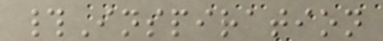#Inspiration
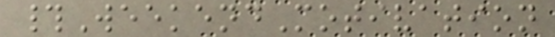#WeekendMotivation
